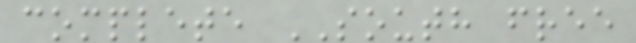complete SOUTH free
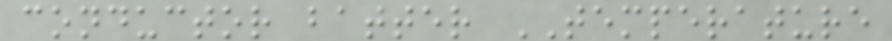conductor batter TEMPERATURE
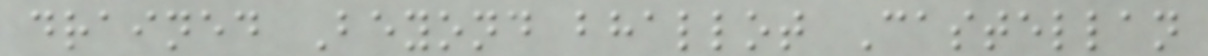drained Beyond bhallot Castellan
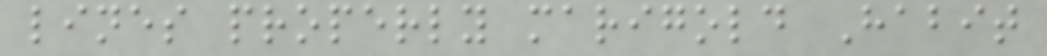lines properly marigold Habit
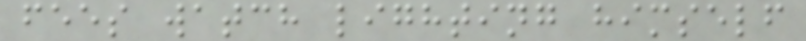fees watch lighting himself
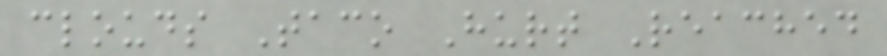clouds Taco Hurt Reached
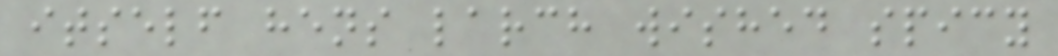itself hens larch wished spicy
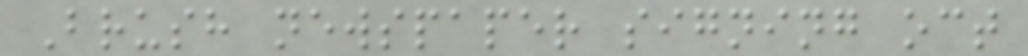Brush newspaper signing oct
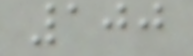100
